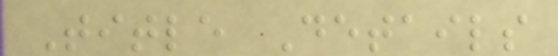Title Details
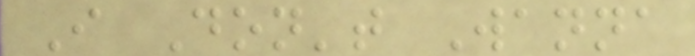I Don't Wanna
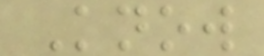Know
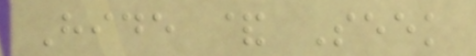Hide & Seek
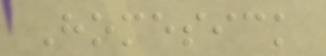Homesick
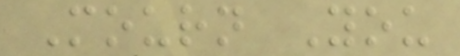Mourn You
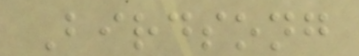Birdsong
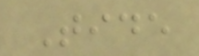Tide
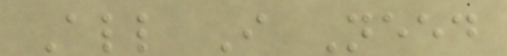All I Need
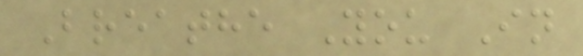Breathe You In
